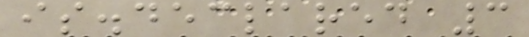is.declared 3
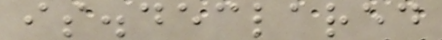is.declared
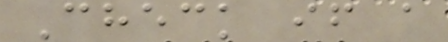Check if a
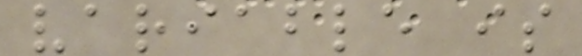variable is
